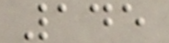145
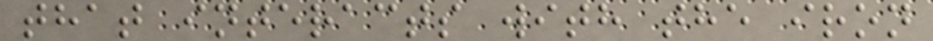that interacts with the iron
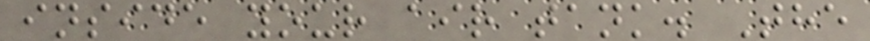inside your air tank. The
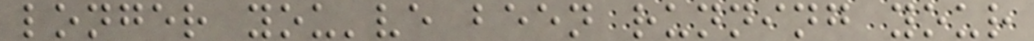longer you've been running your
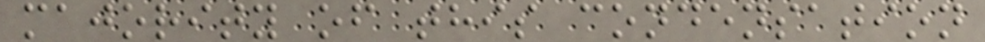majority of this condensation
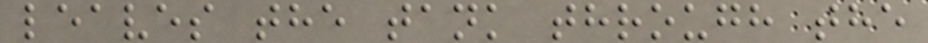leaves the tank through the
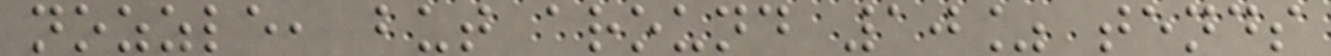nozzle, but around 10% tends
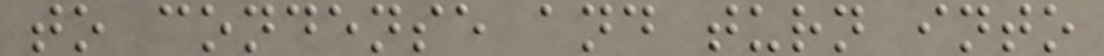to condense and turn into
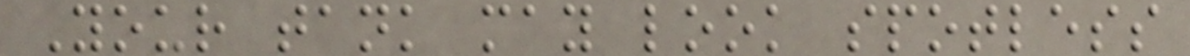Your tank may look spotless
